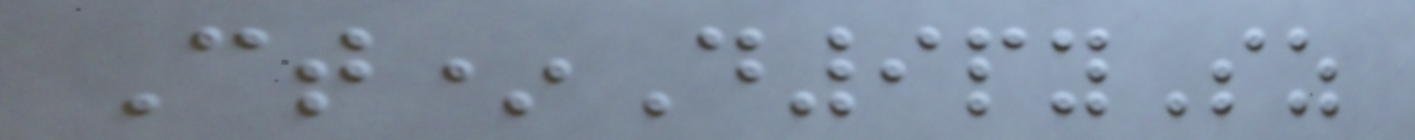Ct*D9pySz
